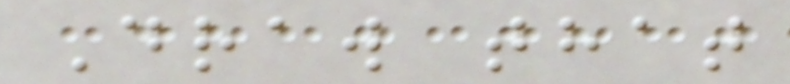Draw that
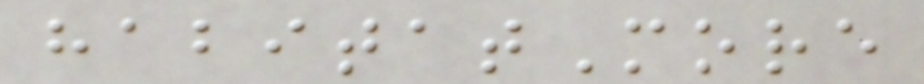habitatMore
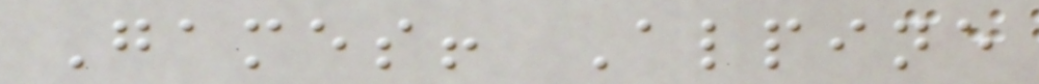Games! Alpine
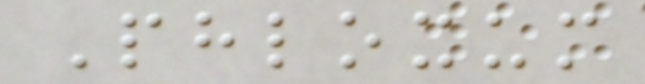Phloxum
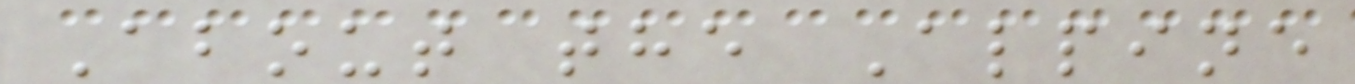About the Alpine
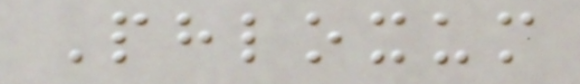Phloxum
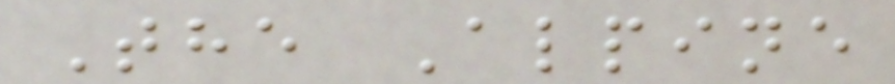The Alpine
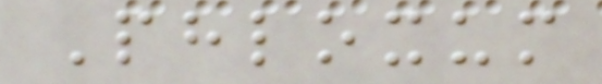Phloxum
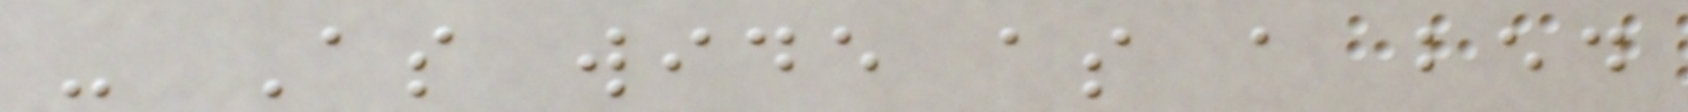- As wide as a bed
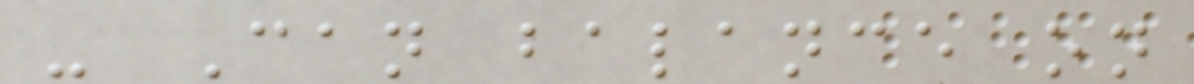- Can balance on
